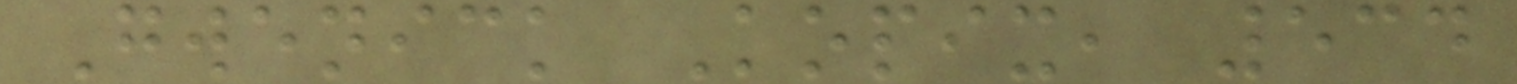Gwenick Kopix, 534
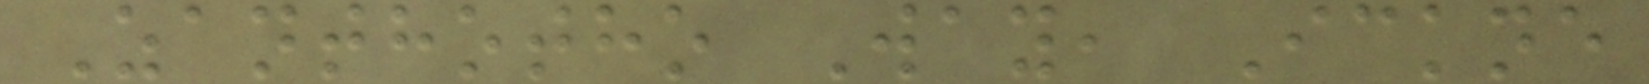Zanthotho Way, Ickne
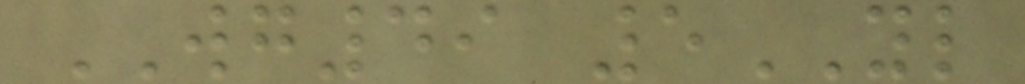WG49 5YL
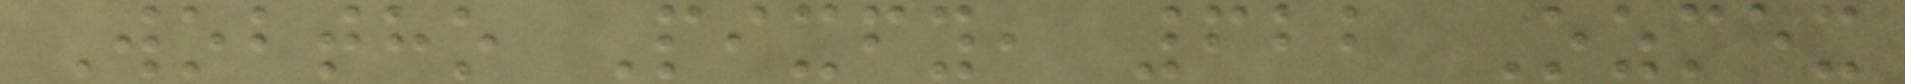Wobtho Pixfy, 622 Ozmex
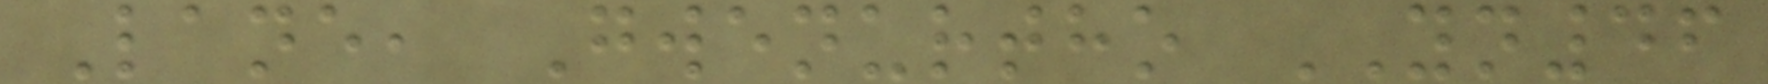Lane, Gwenurtho YN46
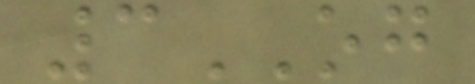3OG
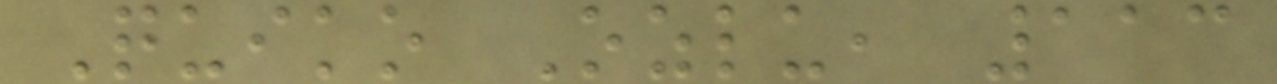Quiko Ozlu, 113
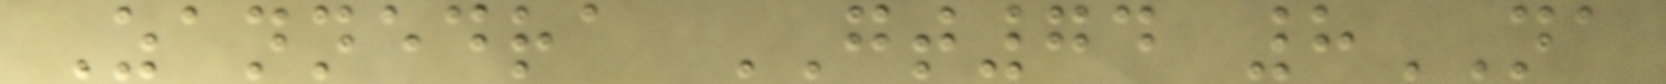Zannedra GT74 8NA
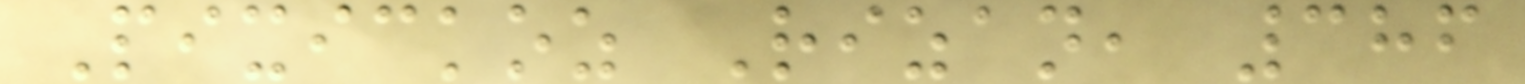Pixickoz Rizan, 386
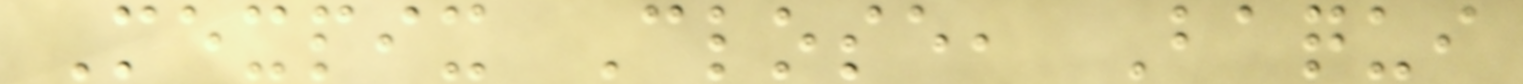Mexpix Close, Baqui
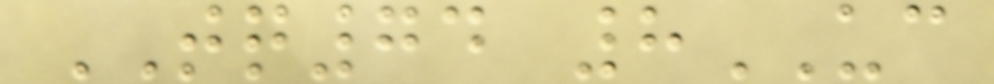TQ74 8UC
